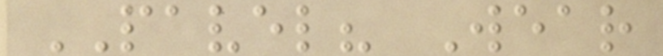PAVEL? Wear
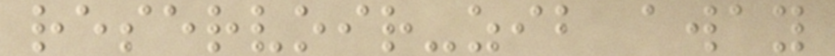reservoir-zib away
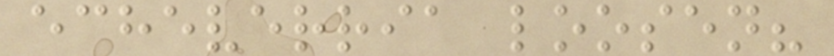echeverria loosen?
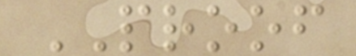PROOF
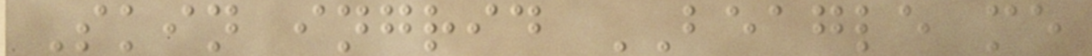Skin ingrid BEAGLE me
